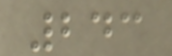243
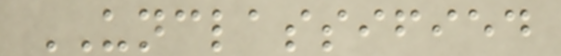UNCLASSIFIED
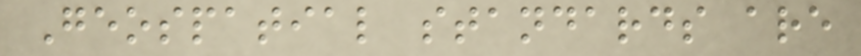Geospatial standards are
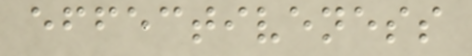effectiveness
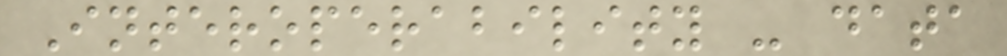Interoperability - data
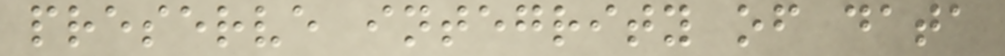preserve integrity of data
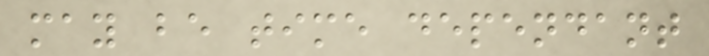may be time dependant
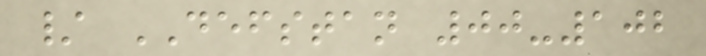/ DEFSTAN 00-102
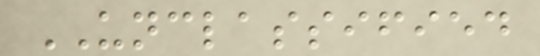UNCLASSIFIED
